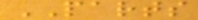PARTS
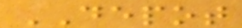DEPOT
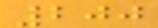200
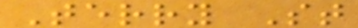Terry St
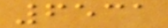6531
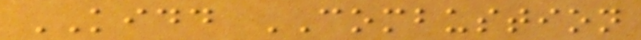KIDD COMBUSTION
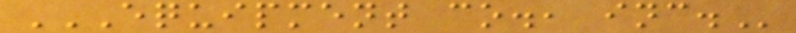EQUIPMENT CO., INC.
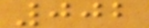002
